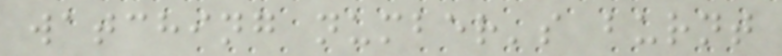watching number's burnt
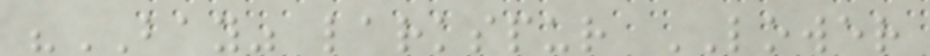"BAY" larkspur LOWER
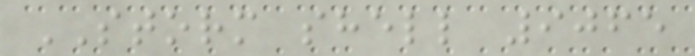STORM shell 9065
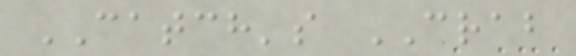CATCH's CRAB
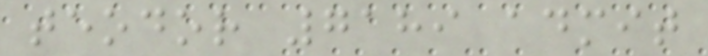teodor 7189 admit
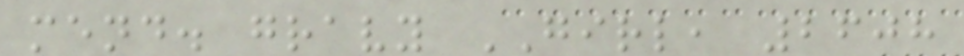mend. gravy GIRL, 2608
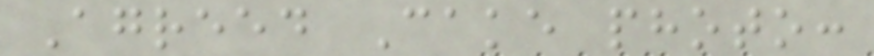Agreed Cake photo:
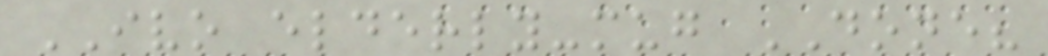IVO elderly-mug DONE?
